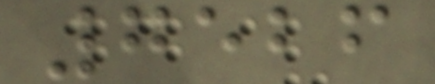7526
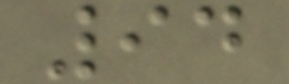94
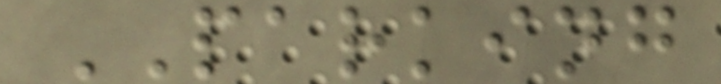PARKING
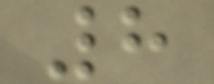8
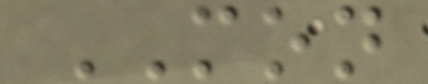MON
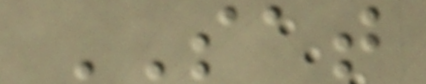SAT
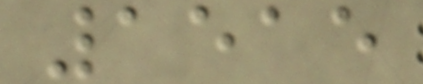1515
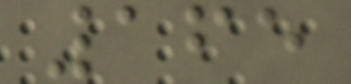165
